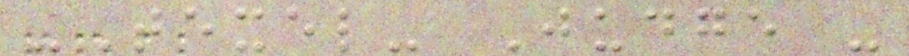-Texel- Judge -
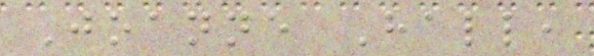Joanne Hall,
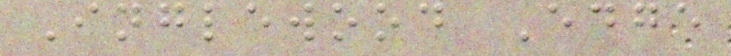Inglewood Edge
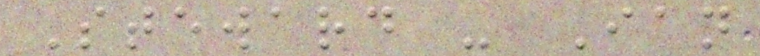Steward - Ian
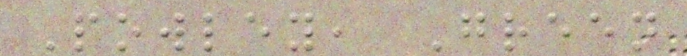Powley, Green
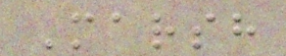Marsh
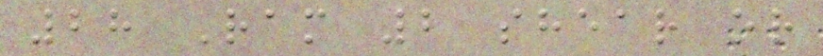28 Ram 2 shear or
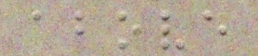above
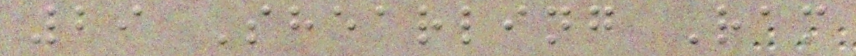29 Shearling Ram
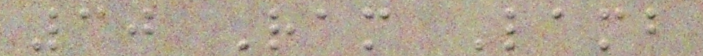30 Ram Lamb
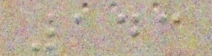143
